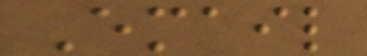Email
